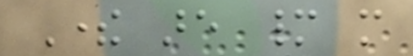There are many more
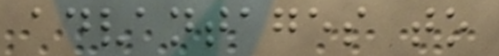advantages to
